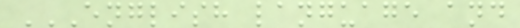ENGLISH LANGUAGE AND
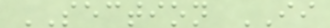SECTION II
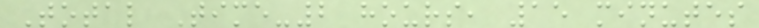Total Time-2 hours, 15 minutes
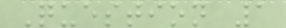Question 1
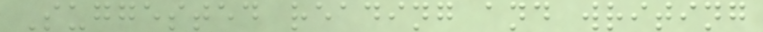Suggested reading and writing
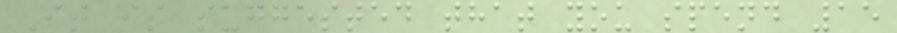It is suggested that you spend 15
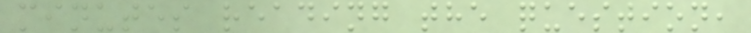minutes reading the question,
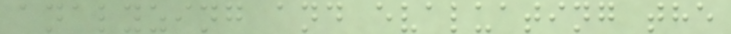analyzing and evaluating the
